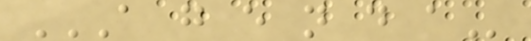A G E N D A
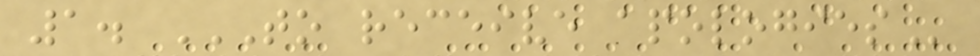1. TO RECEIVE APOLOGIES
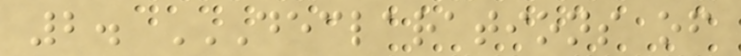2. DECLARATIONS OF
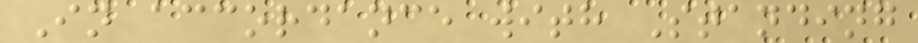In accordance with Standing
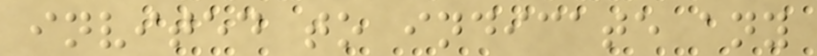invited to indicate any
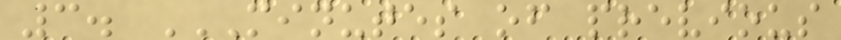3. MINUTES OF PREVIOUS
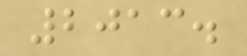2013.
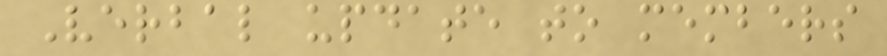Verbal update to members
